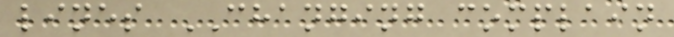lines CHANGING complain
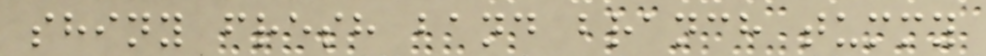shiny fresh band branch tummy
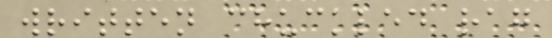written chuckled rag
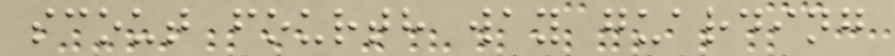scout fourth way guarding
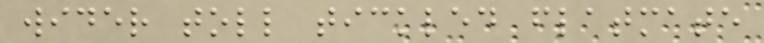wider toll tickled flatmate
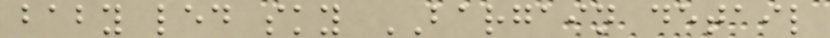baby led sky BARGAIN detail
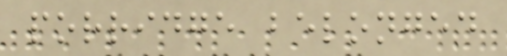porridge belonged
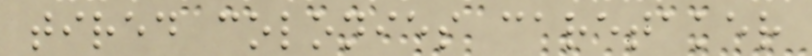tired colonies caretaker
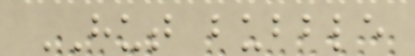HUT bubble
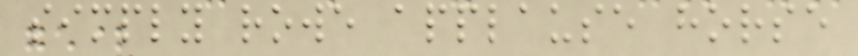simply rowe applause horse
